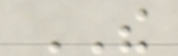THE
